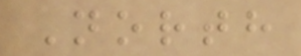North
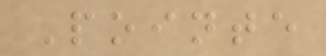Pointe
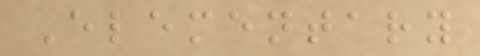Elementary
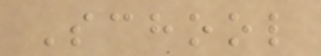School
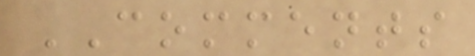COMMENTS
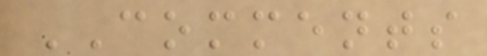COMMENTS
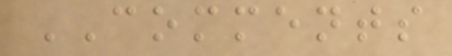COMMENTS
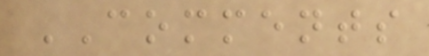COMMENTS
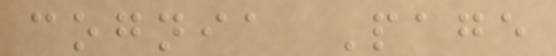cognia Page
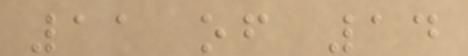11 of 14
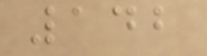142
